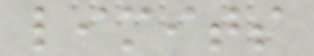limits
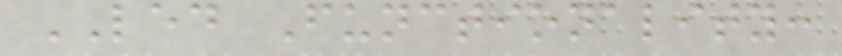LED Functionality:
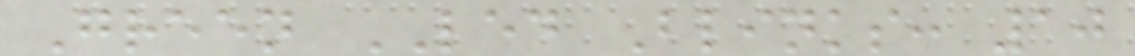Green LED Blinks: 10
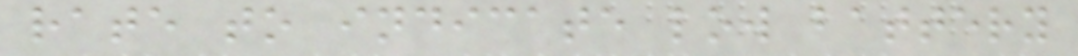rate to indicate low battery
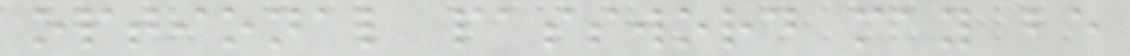optional password may be
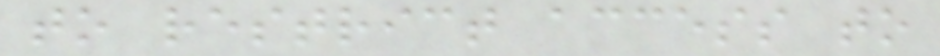to restrict access to
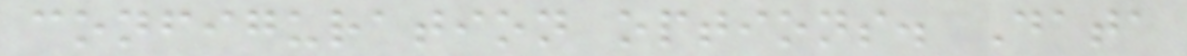configuration options. Data
